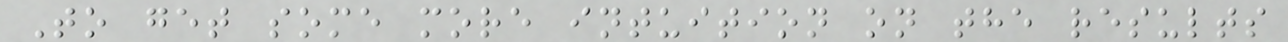To get some more intuition on the results
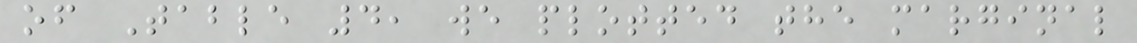of Table 4, we plotted the marginal
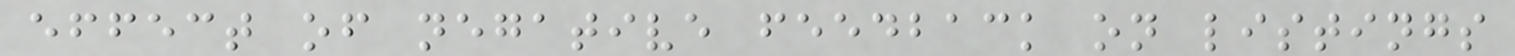effect of negative feedback on listings
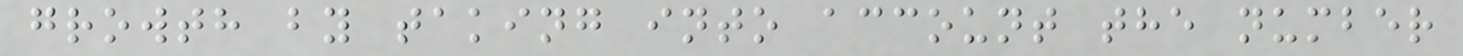growth by taking into account the number
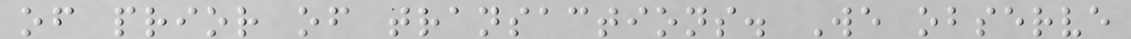of prior of transactions. We observe
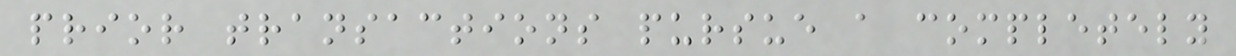prior transactions pursue a completely
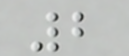2
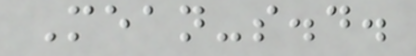Mean-s.d.
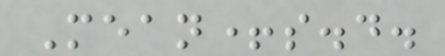Mean+s.d.
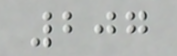207
